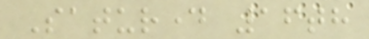Saturday 16th
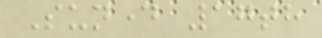Sunday 17th
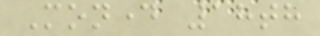Monday 18th
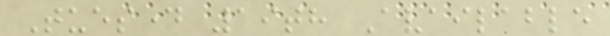Tuesday 19th Available
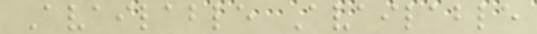Available Available
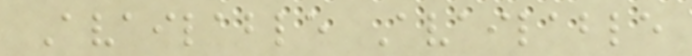Available Available
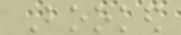Booked
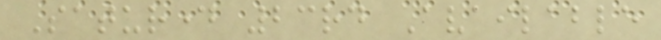Saturday 23rd Available
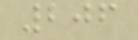206
